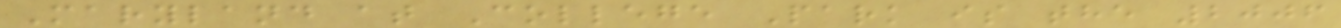Maryland at College Park is the 2006
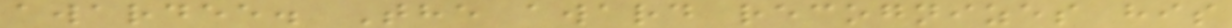awardee. The award recognizes his
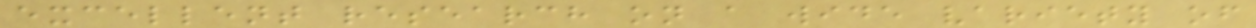excellent research on a wide variety of
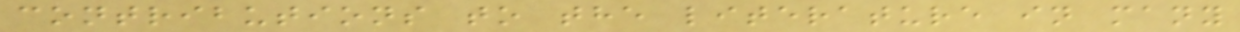contributions to the literature in many
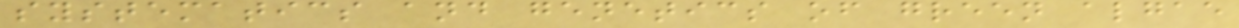systematics and genetics of green algae
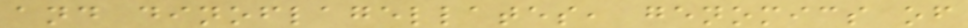and dinoflagellates, genomics of
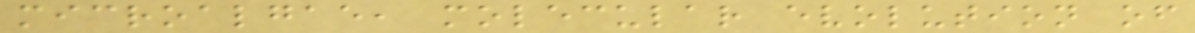microalgae, molecular evolution of
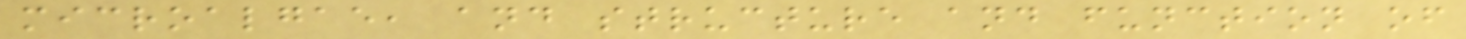microalgae, and structure and function of
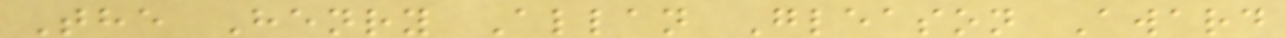The Henry Allan Gleason Award
